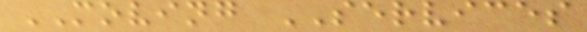MOVING SERVICES
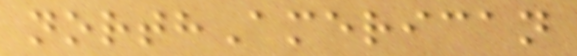northAmerican
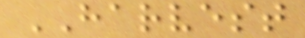HARVEST
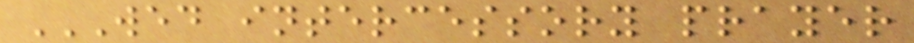WED INTERCESSORY PRAYER
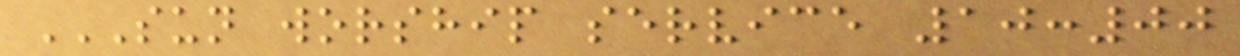SUN WORSHIP SERVICE 10:00
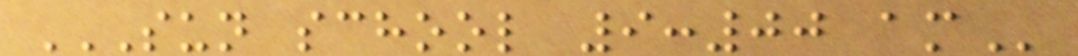SUN SCHOOL 9:00 AM
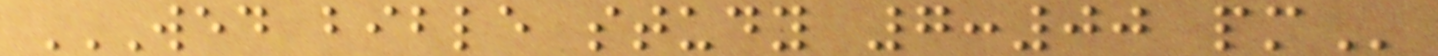WED BIBLE STUDY 7:00 PM
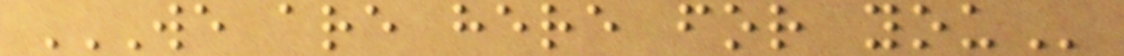WE ARE HERE FOR YOU
